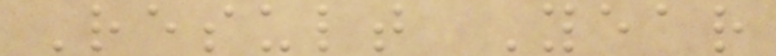Result Year
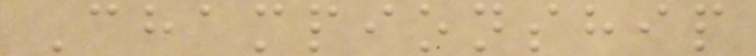Championship
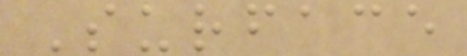Surface
